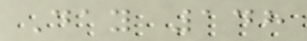Day 148
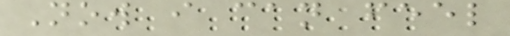Now i can feel
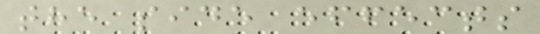the side effects
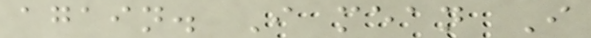again. I mean I
